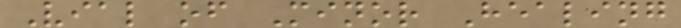Vial of Minor Healing
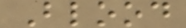Blood
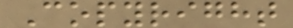Copyright
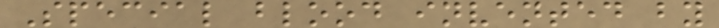Special blood invented by
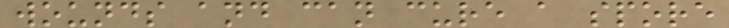wounds and can cure a spore
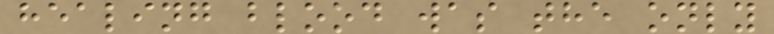healing blood was the only
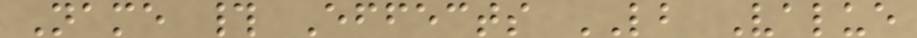Name # Effects LB Value
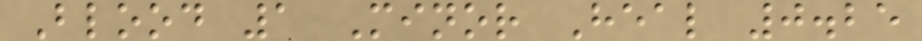Blood 1 Minor Heal 0.25
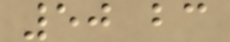50 bc
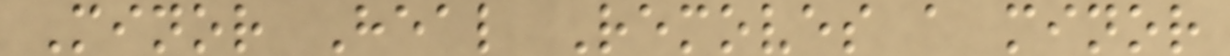Minor Heal Removes a minor
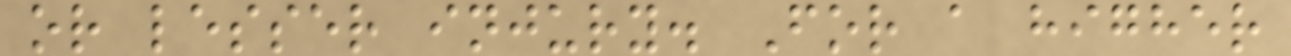or lesser injury. For a higher
